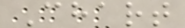Chart
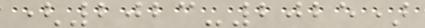(2023-2025)
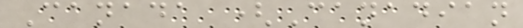Canada (Canadian
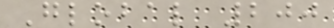Global 200
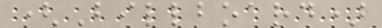(Billboard)
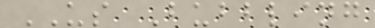US Bubbling
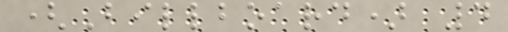(Billboard) 4
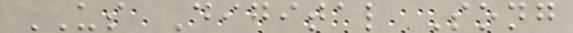US Digital Song
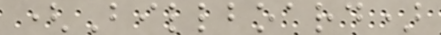(Billboard)
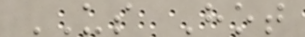US Hot
